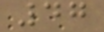47
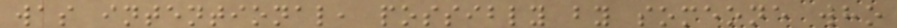was intentional, possibly by someone who
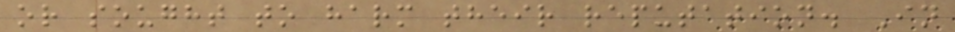or sought to harm their reputation. In
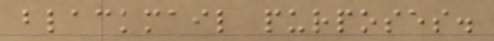blackmail purposes.
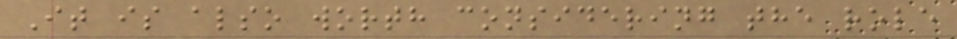It is also worth considering the role
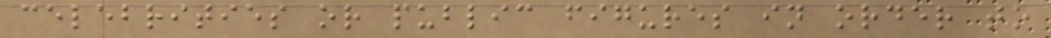celebrities or public figures in order to
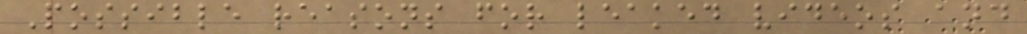Possible reasons for leaked videos and
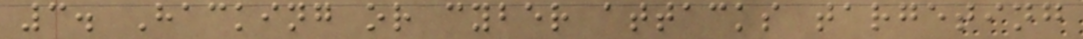3. Hacking or cyber attacks targeting
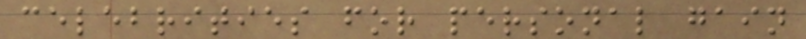celebrities for personal gain
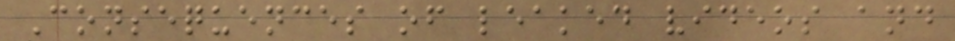Consequences of leaked videos and
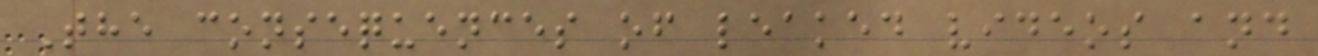The consequences of leaked videos and
